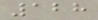128
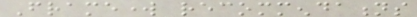Framework recommendations
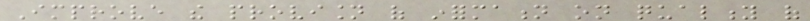Improve the provision of information on quality of
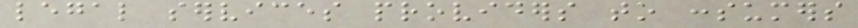legal services providers to consumers
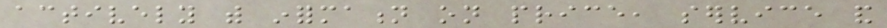actively with information on price, service and
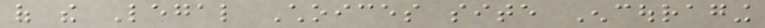of the Legal Choices site Encouraging
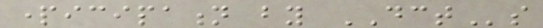participation by DCTs
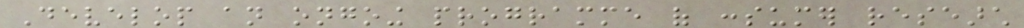Develop an ongoing programme of consumer research
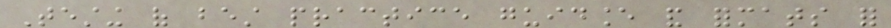Testing of best practice guidance and formats for
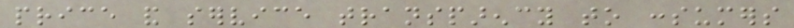price and service transparency to consumers
